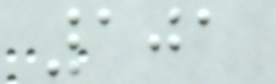101
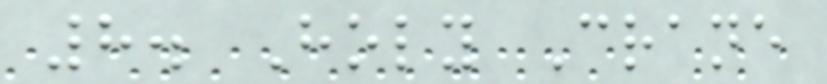8. Holy Crane
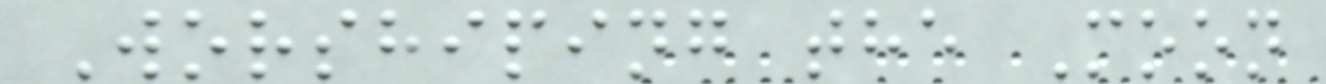Worshiping the Moon
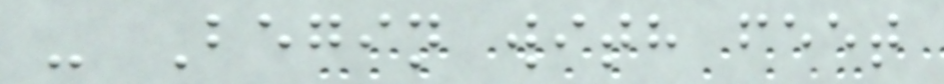- Begin with feet
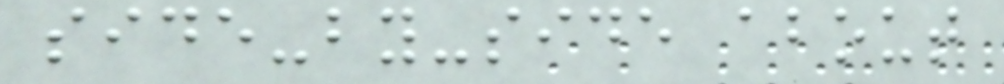side-by-side about
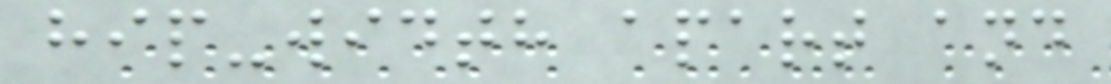hip-width apart and
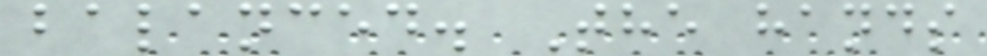balanced. The hands
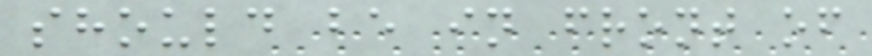should be in front of
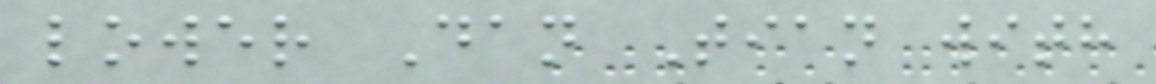lower Dan Tian with
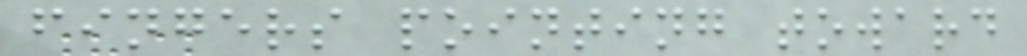fingers pointing toward
